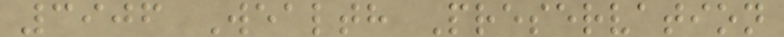3906 Wealth Preservation
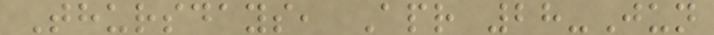Thursdays, Apr 28-Jun
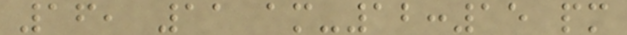16, 11 am-12:15 pm
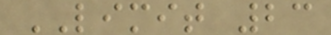LIMIT 23
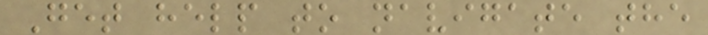Get help to navigate the
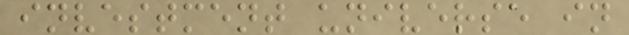investment universe in
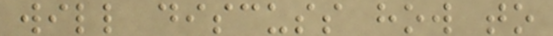will discuss how to
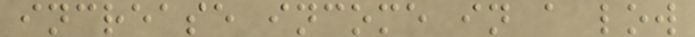increase income in a low
